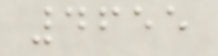4655
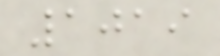1019
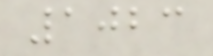1023
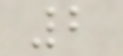2
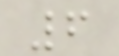6
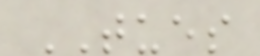TUES
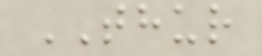THUR
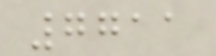7711
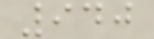940
